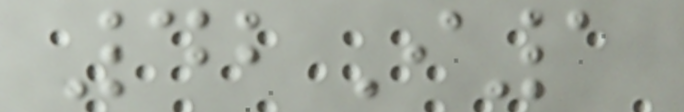42I1
